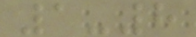1-8
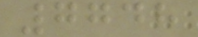7748
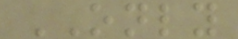ONLY
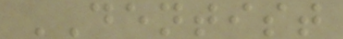DENTIST
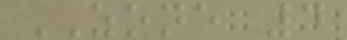ZONE 4
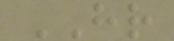HR
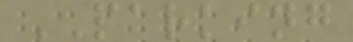PARKING
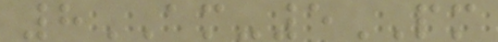8AM-5PM
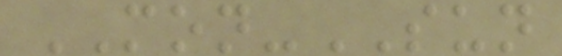MON-SUN
